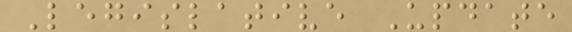Legislative Update
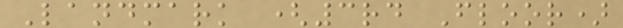Landmark (3rd Floor)
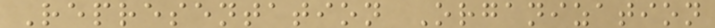Representation Organization
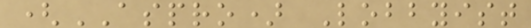(ASPRO) Lobbyist
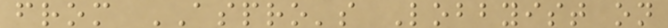from ASPRO's Lobbyist on
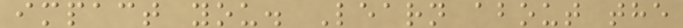impact you. Learn about the
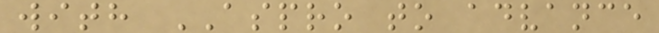with ASPRO to advance
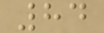84
